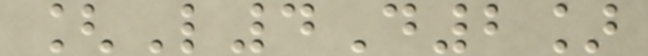[L4D2]
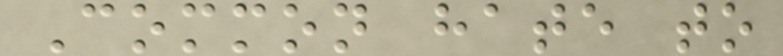Common hate to
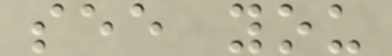see you
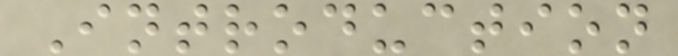Introduction
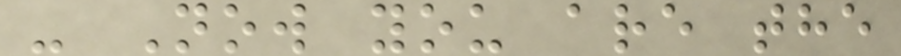- Now you are the
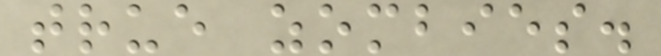true zombies.
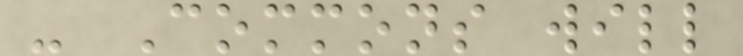- Commons will
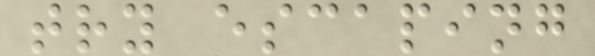try escaping
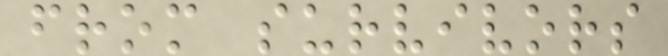from survivors
